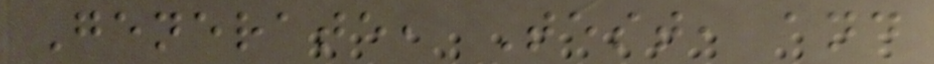Generate, Test, and
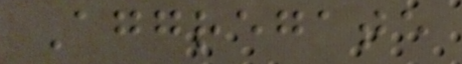Aggregate
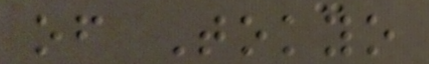of Tokyo
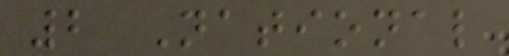2 National
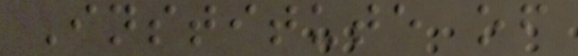Institute of
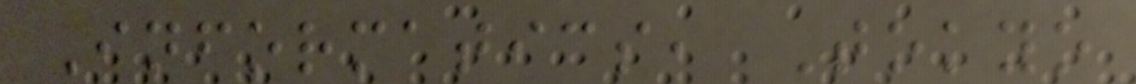Informatics, Tokyo
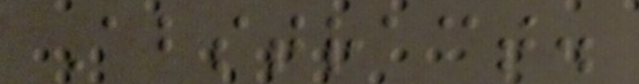Abstract.
